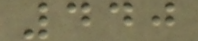440
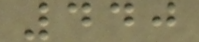440
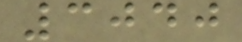3040
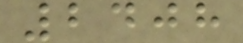2408
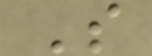S
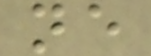ne
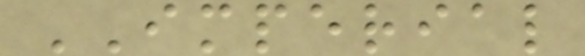IMPERIAL
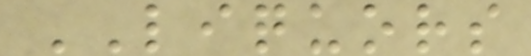LIQUORS
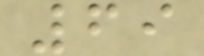69
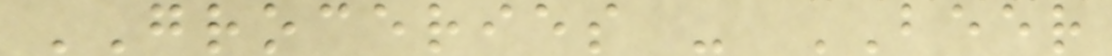GROCERIES - BEER
